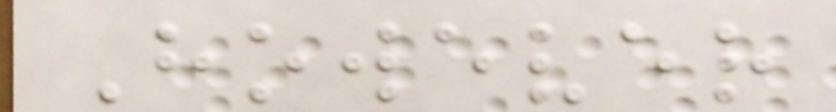However
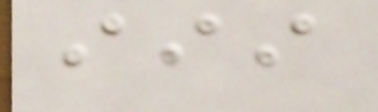iii
